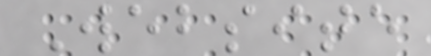Website
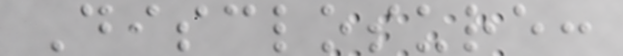Disclosure:
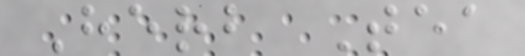Herb Tea
